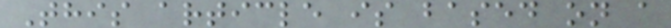This article is based on a
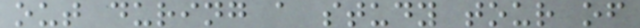out during a study tour of
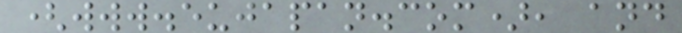(www.eujapan.com), and
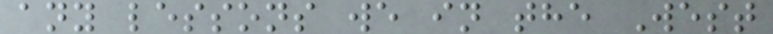any lessons we in the West
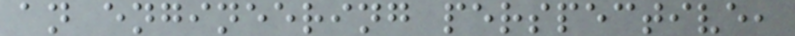an engineering perspective,
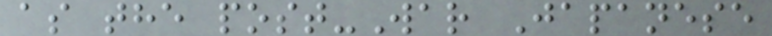as the post-War Japanese
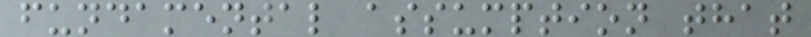fundamental assumption that
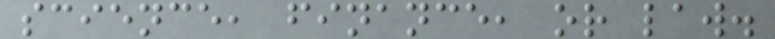science, finance, or law.
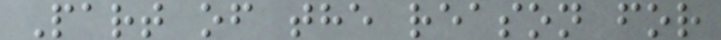Part of the reason for
